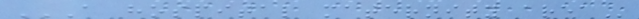A HOSPITAL MATERNITY AREA
